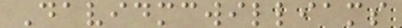Davidmcwilliams
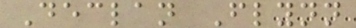Declan Flynn
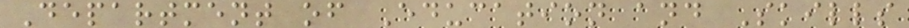Department of Education and Skills
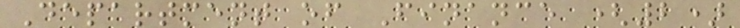Department of Finance (2)
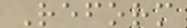Reform
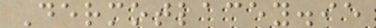Dermotlacey.ie
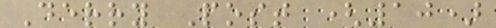Derry Post (10)
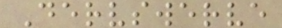Dervswerve
